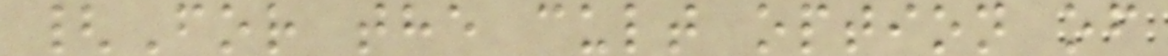{For the cult option of
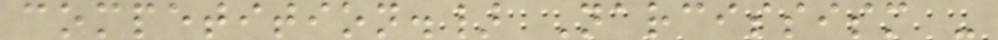competition.} Narcissism -
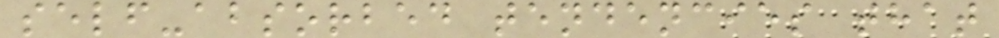self-absorbed tendencies that
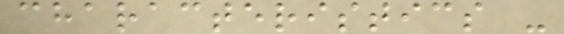characteristics -
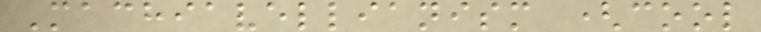Machiavellianism (cool
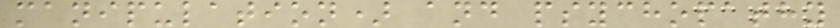manipulation) and psychopathy
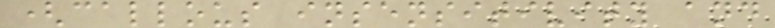(callous insensitivity and
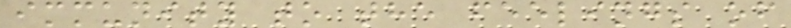immunity to the feelings of
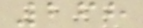268
